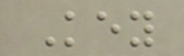Key
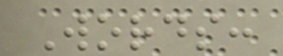Words:
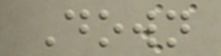Down
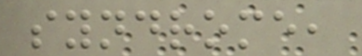syndrome,
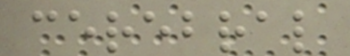cerebral
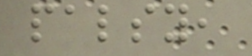palsy,
